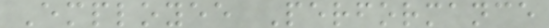Employee Performance
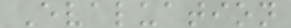Evaluation
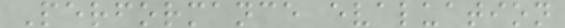Performance evaluation
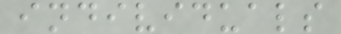individuals
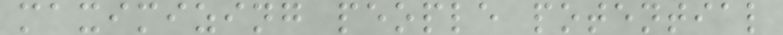maximizing people potential
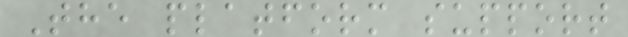The platform support
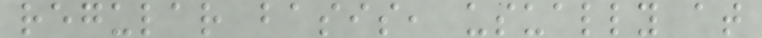regular basis, usually at
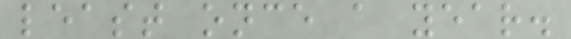least once a year.
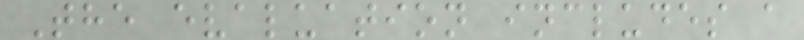The evaluation includes a
